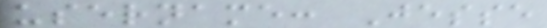username: Jesse
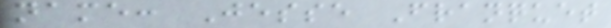name: Jesse Franquet
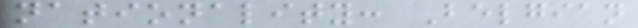nationality: Belgian
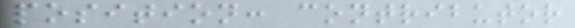position: contributor
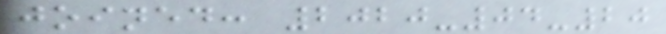joined: 2020-04-20
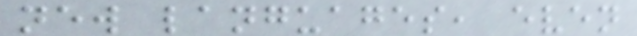new languages, even
